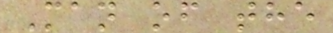Man of the
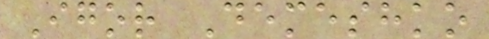Igor Demeshko
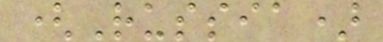(Russia)
